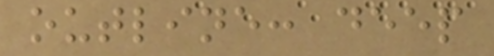outline: deep
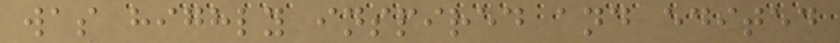was highly inspired and edited
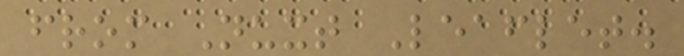from Nuxt Leaflet.
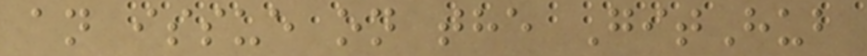an issue on the GitHub
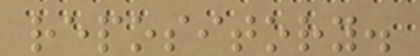repository.
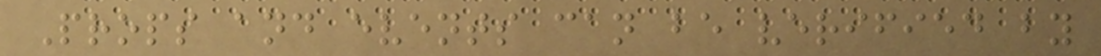Props and events can be verified by
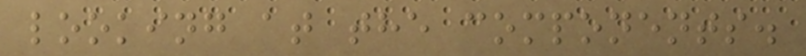looking at the components.
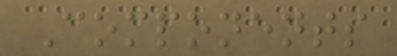Components
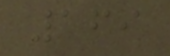169
